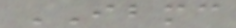IBMC
